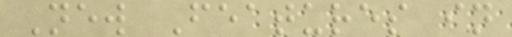New Features in
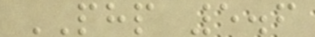PHP 5.6
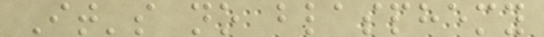It's no blasphemy
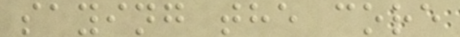saying the core
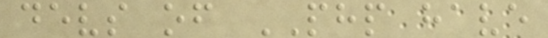devs of PHP have
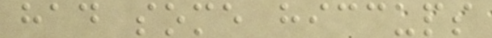had some hiccups
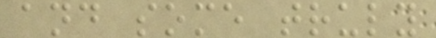and some truly
